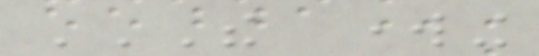THE WORKING
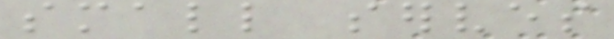small serves
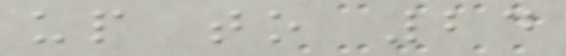up to 24
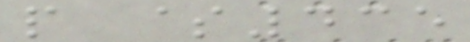people $435
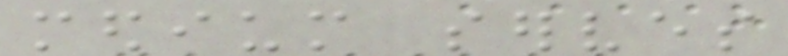medium serves
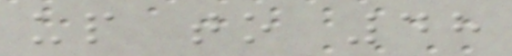up to 48
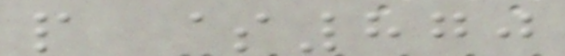people $870
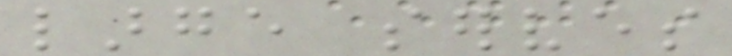large serves
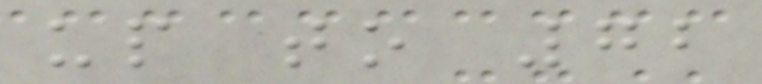up to 72
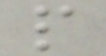people
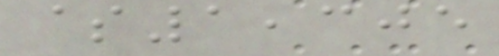$1,305
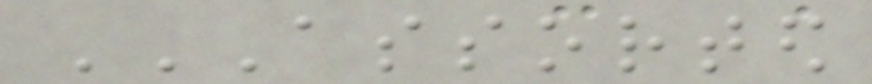ASSORTED
